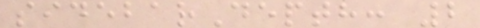sidebarDepth: 2
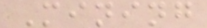Mining
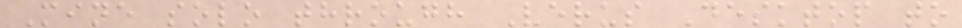Mine solo through Verus Desktop to
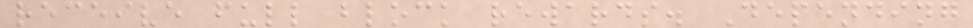receive full block rewards. Depending
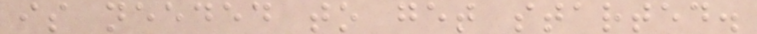is needed to get started.
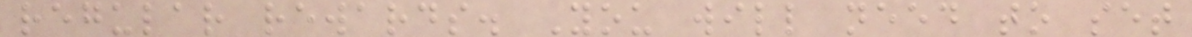regular rewards. You will need to set
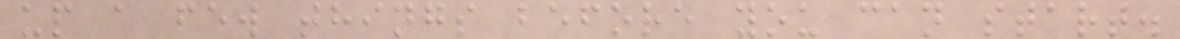up a few things before you can start.
